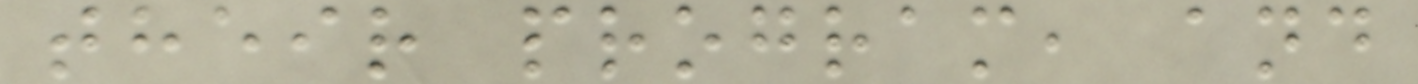their program, and
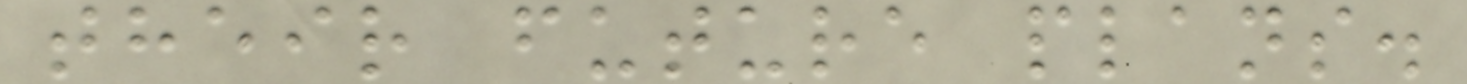their future plans.
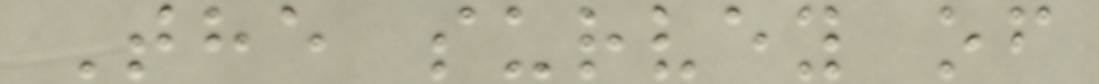The survey of
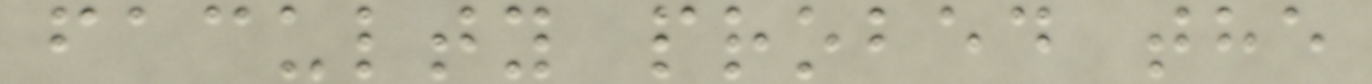faculty probed the
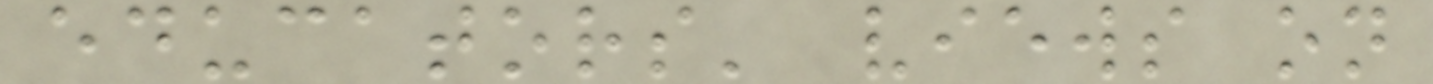educators' views on
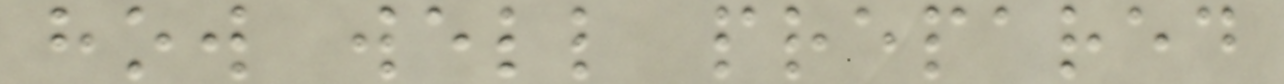how well prepared
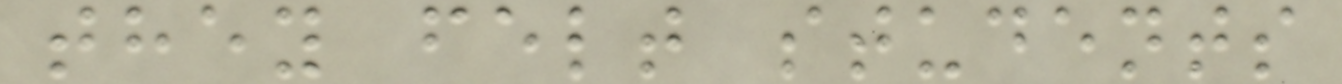they felt students
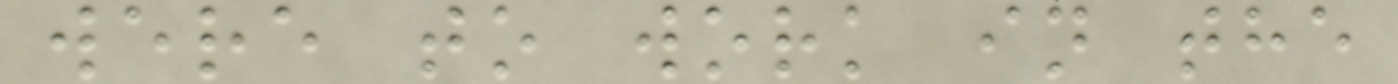were to work in the
